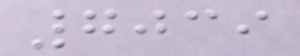7039
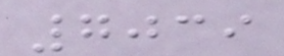7039
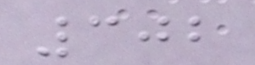302
